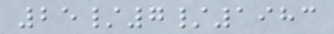25/7/1983
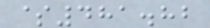$481.82
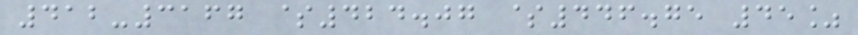412-3167 $424.07 $446.75 45%
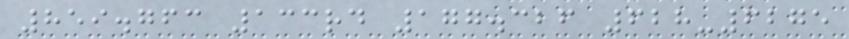859.763 133rd 177.326 628-6275
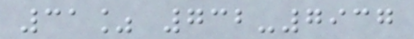31% 732-7937
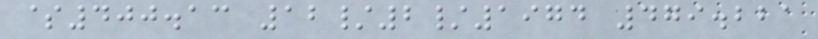$400.13 12/2/1974 479.221
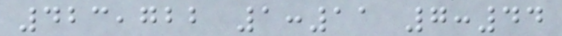423,722 1:11 7:44
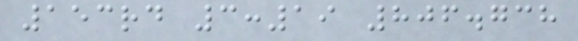153rd 3:19 806.738
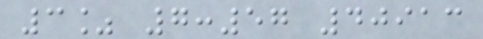3% 7:57 40913
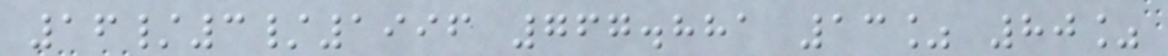16/3/1996 767.881 13% 80%
